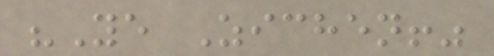"Ye Zichen!"
